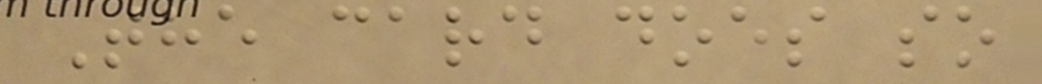The card does so
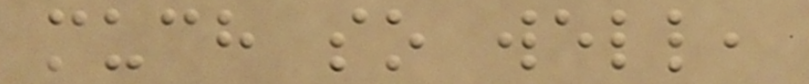much so well,
